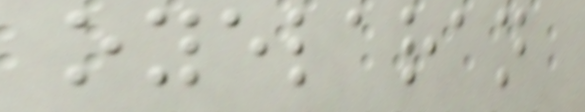oyelaran
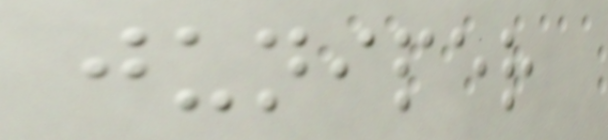juniper
